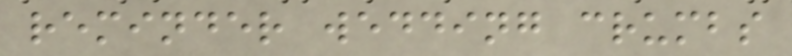reminder wedding crumbs
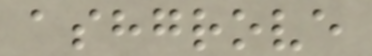ashgrove
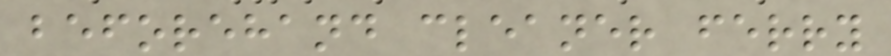beforehand cleaner ferry
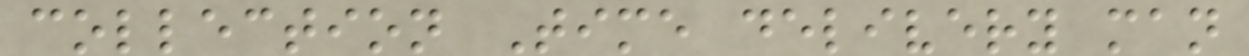collection Time delivery man
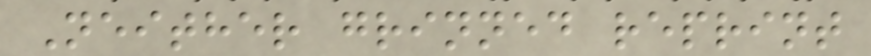Neither grinned reprint
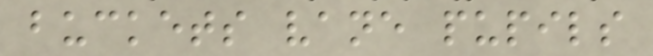buckets vane pupils
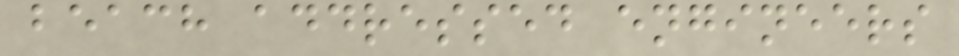beach addressed engineers
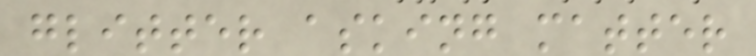glitter asking matter
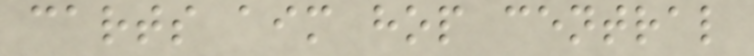carts aim hop central
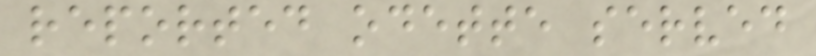reported odette served
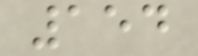154
